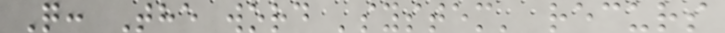Q: The word 'system' recurs
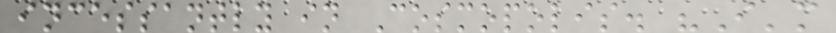incessantly in Cosmopolis. "I'm
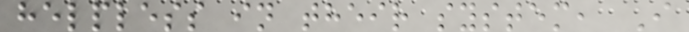helpless in their system, I
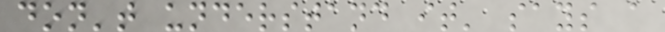don't understand it' says a
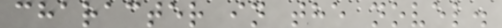character in the novel.
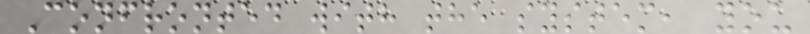Confronted with the system, you
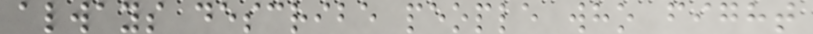always describe people who fight
